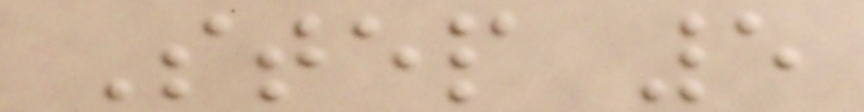Step 5
